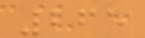265
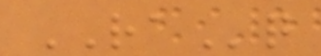RAq
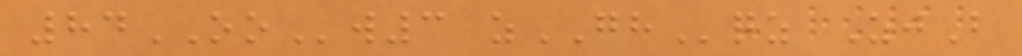84OOw3 zGHqz ZjB
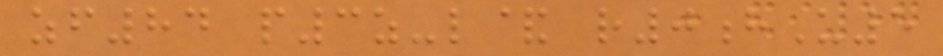zf84 p3z-l& r0hU5
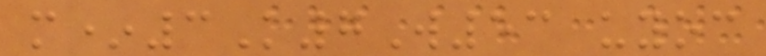m*3K7W53 uyoc
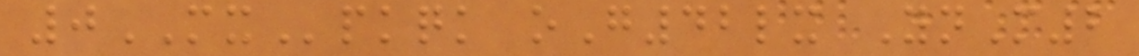0MXpkqk oG42lx YnM2
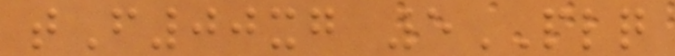tF00xg 5PLQ
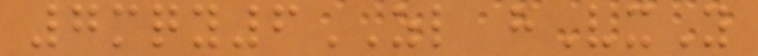7mqy6ZL hVxY
